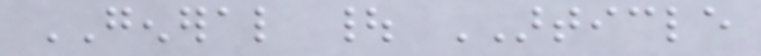GENERAL | ARTICLE
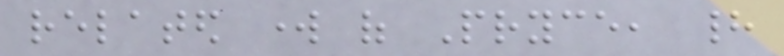related work of Pryce, had
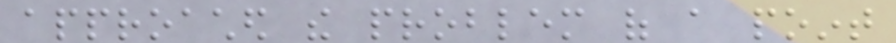approached the problem of a point
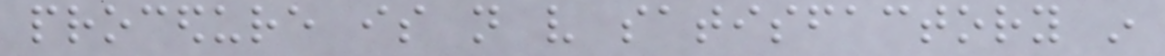procedure is not very satisfactory in
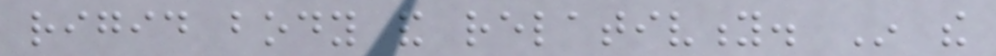rigid body and relativity. In the
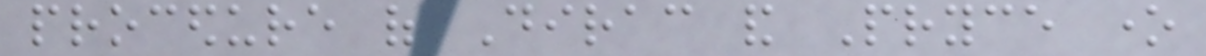procedure of Dirac and Pryce one
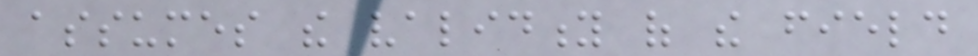assumes the validity of the field
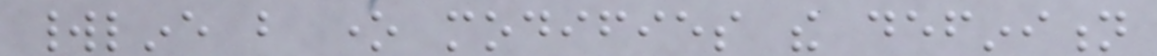worldline but one modifies the definition
